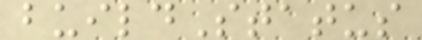buildStatus
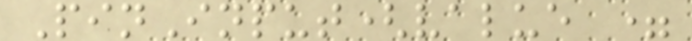PinInput(value =
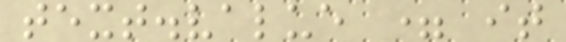text.value = it
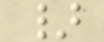}
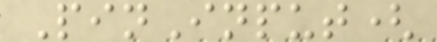PinInput(
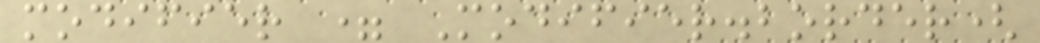modifier = Modifier.border(
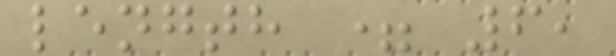length = 6,
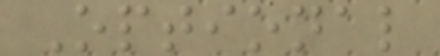Optional
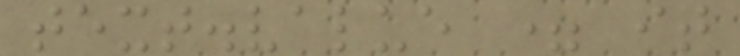text.value = it
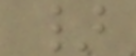}
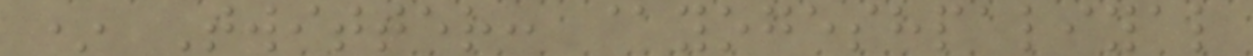* Twitter: @yogeshpaliyal
